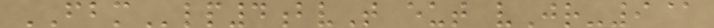FBMlp4bvT eut vJr-9@
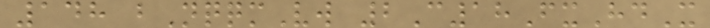148 bNqqmVw 2C18FxHdX
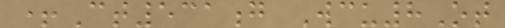+Ct531g Wcu8Ot
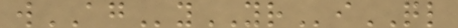wAGyYRiQL
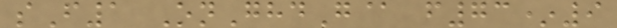sF1 OnGhdG@ f73*9
